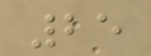25
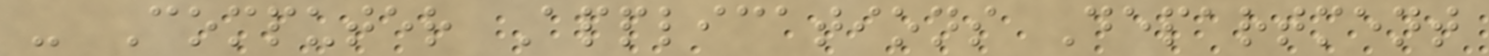- Computer Applications Department
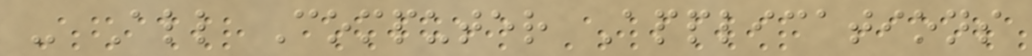- All Computer Applications
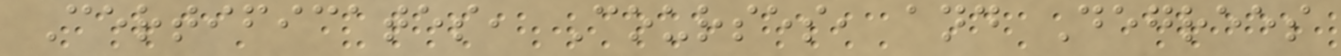Certificates, Courses, and Degrees
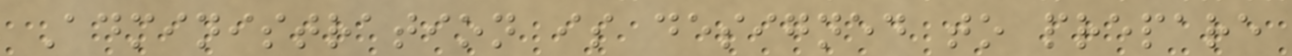Administration is designed to prepare
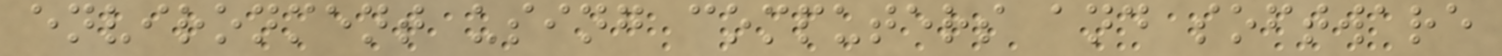environment using computers and software
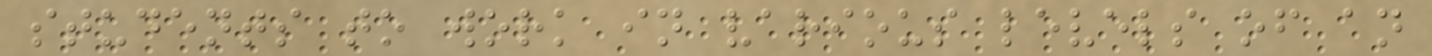students to work in various levels of an
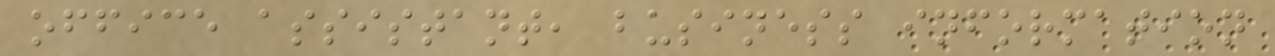office assistant, business information
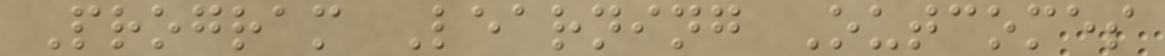Program Learning Outcomes
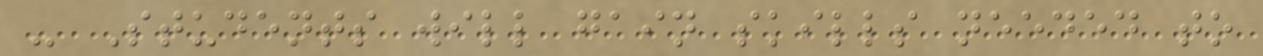- Students will gain skills needed to
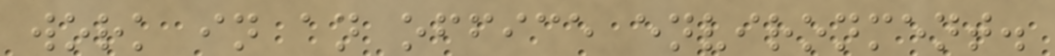work in an office environment.
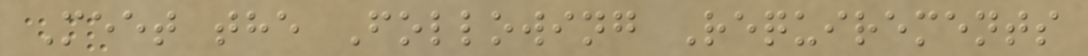Meet the Following Requirements
